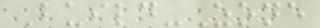Build-Zone
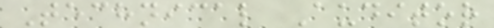Technical Auditor
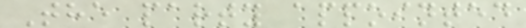The party appointed
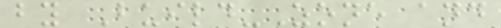by Build-Zone and
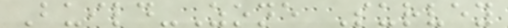Build-Zone Survey
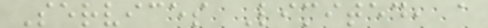Services Limited, a
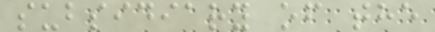subsidiary of the
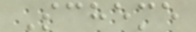Scheme
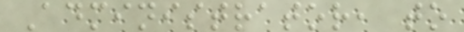Administrator, to
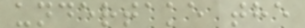undertake the
